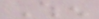When
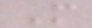More
